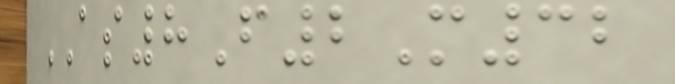AS8F2M32
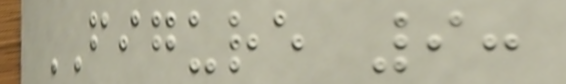FIGURE 9:
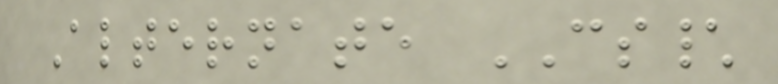Alternate CS\
